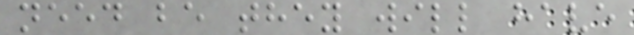need be they will have
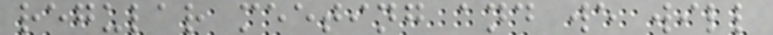regular meeting and we will
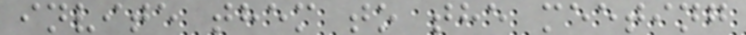invite them to the meeting
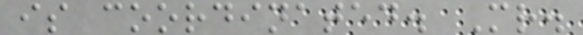is coordinated. Mr.
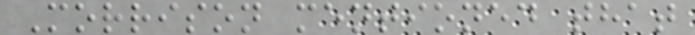Morrison mentioned that
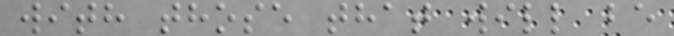with those that will be
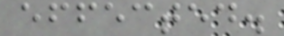effected.
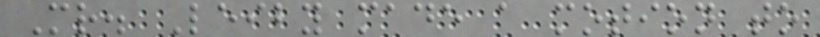Mr. Leiby made a motion to
